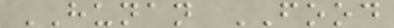HUNAN FOOD
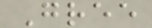Gree
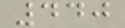440
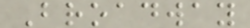Broadway
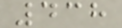438
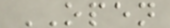OPEN
